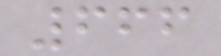666
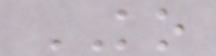KO
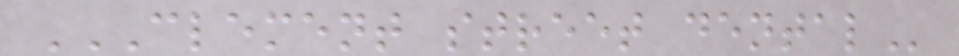CLEMENT STREET DENTAL
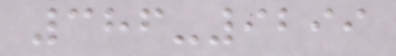386-9299
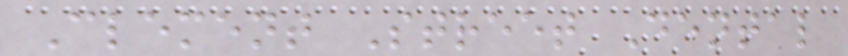Clement Street Dental
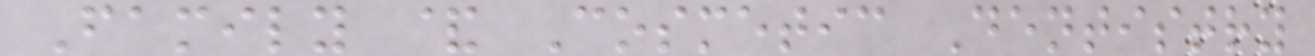Family & Cosmetic Dentistry
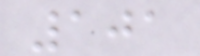101
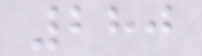280
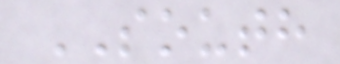SOUTH
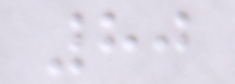80
